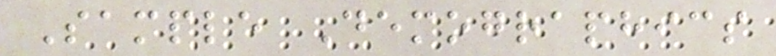Sample Demographics
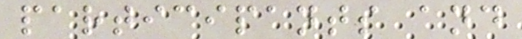participants and
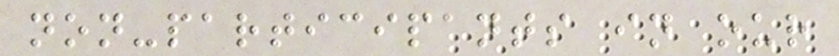non-participants in our
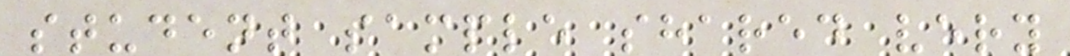student sample shared very
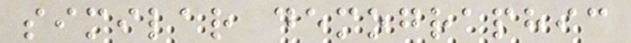similar demographic
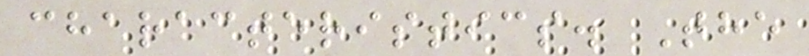characteristics. The
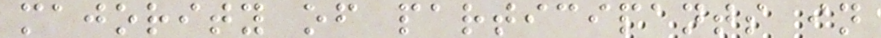majority of participants in
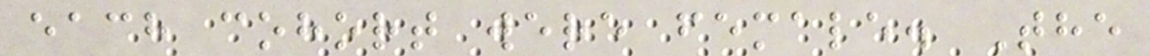each cohort were female. The
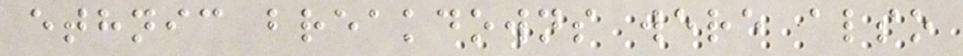ethnic breakdowns were also
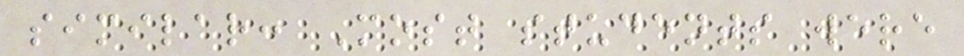similar: Most students were
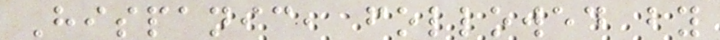Hispanic, followed by
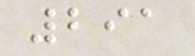291
